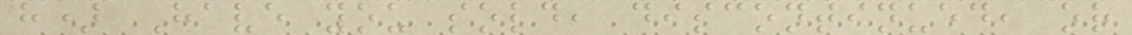h) Have you sold, discontinued, or
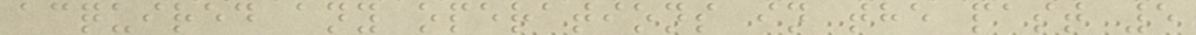acquired any operations in the past 5
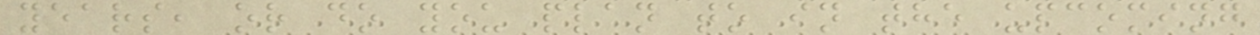years, or do you plan to in the upcoming
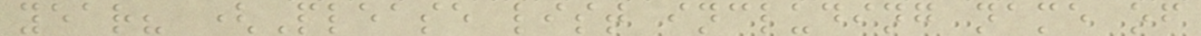year? (Please list including name of
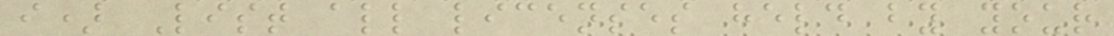i) List all licenses held by your
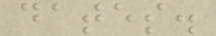dates.
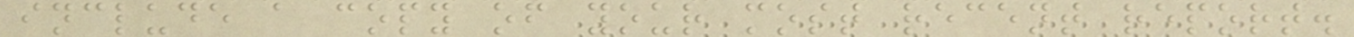include a copy of your most recent report.
